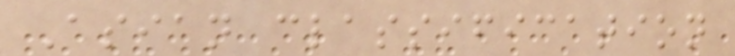Asian classification
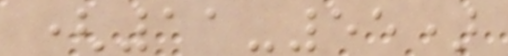(11-55)
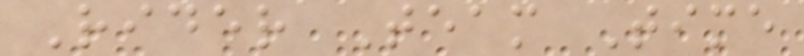Rider Team Time
